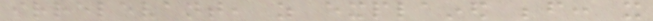irrelevant, as explained before: it
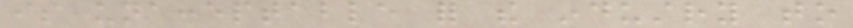is unacceptable for the industry to
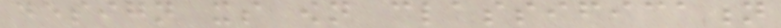design its own classification
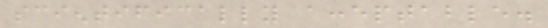scientifically acceptable.
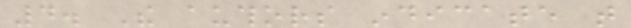4. The authors indicate that
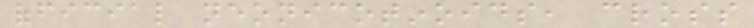official neonicotinoids, cross
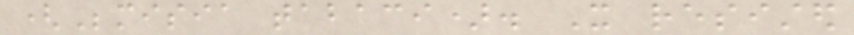(Bemisia tabaci). It resisted
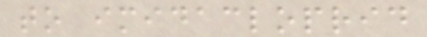to imidacloprid
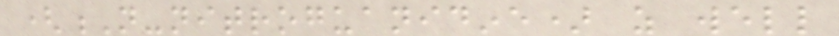(N-nitroguanidine) as well
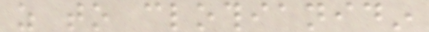as to clothianidin
